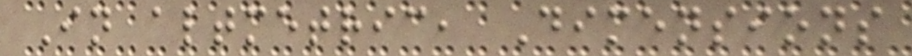In altmetric, Dimensions
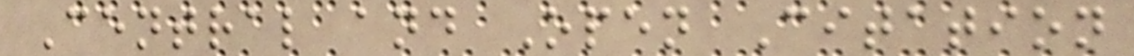Central and Open Citation
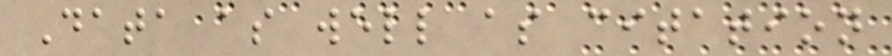Data as well as citation
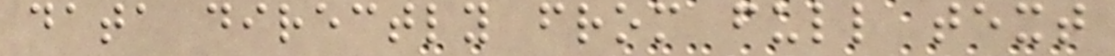data directly from full text
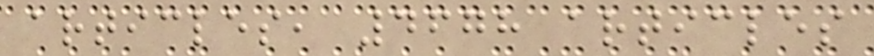articles, 4678 articles
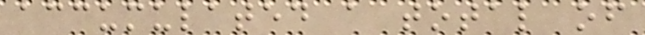accumulated a total of
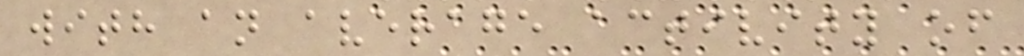with an average activity of
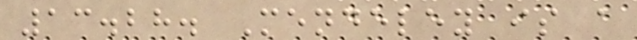13.28. Mendeley is a
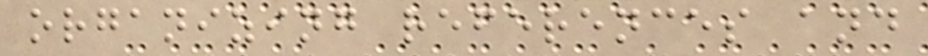organizing references and
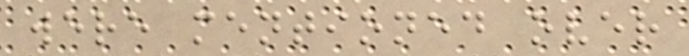were mentioned over
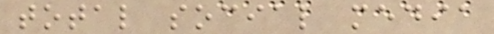total social media
